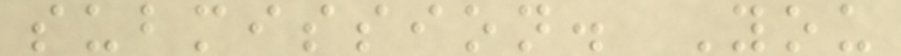submission. You
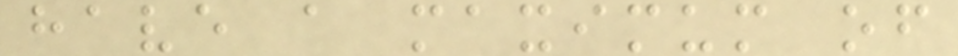have a maximum of
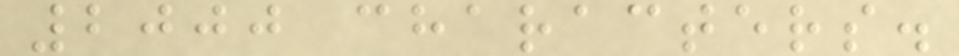2000 characters.
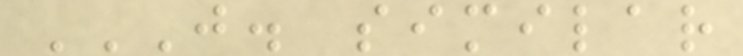J. SIMILAR
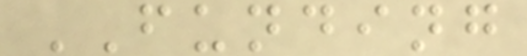FUNDING
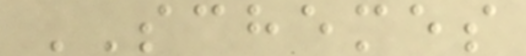SCHEMES
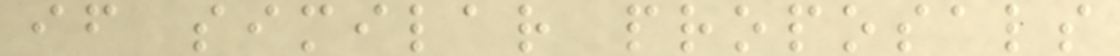if similar proposals
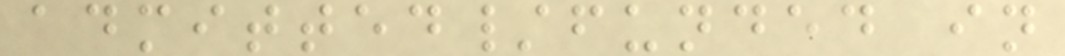admitted/funded in
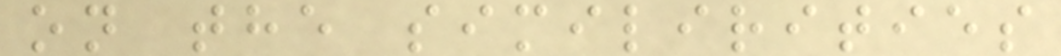on the similirities
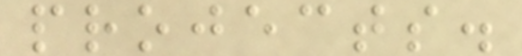projects.
